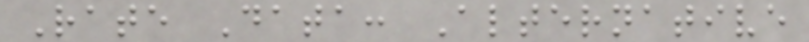Rate Data: Alternative
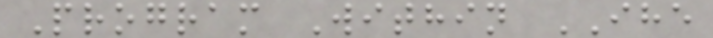Program Within IHE
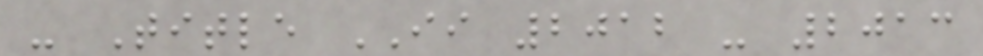- Title II 2012 - 2013
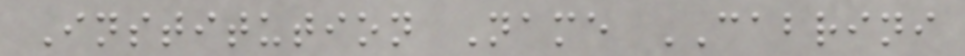Institution Name CABRINI
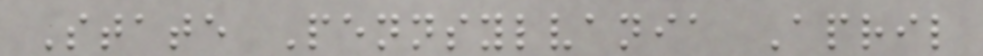State Pennsylvania April
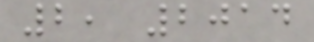2, 2014
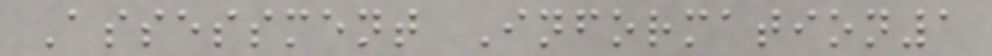Assessment Information1
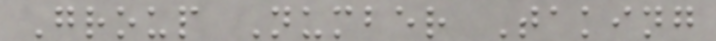Group Number Taking
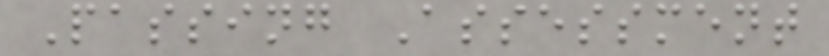Passing Assessment
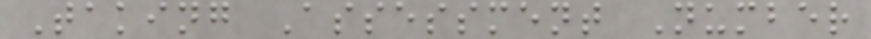Taking Assessment Number
